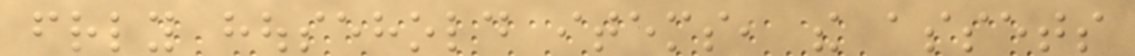friendly household items, the assets
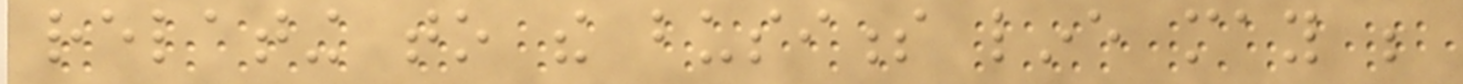relating to the business line may be
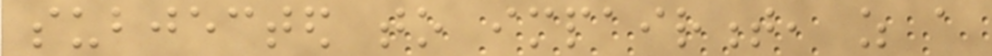subjected to impairment, as a
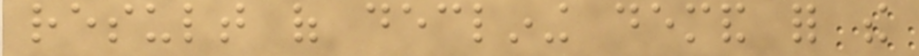result of declining demand for the
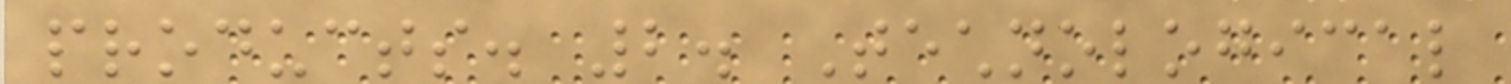products. 2. Technological
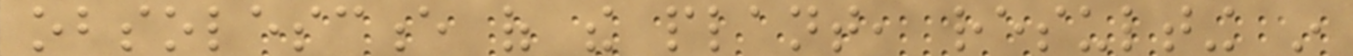obsolescence of the plant, resulting in
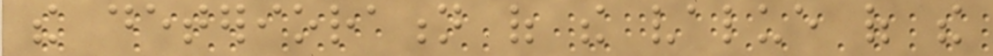the deterioration of the value of the
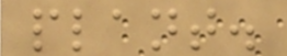plant.
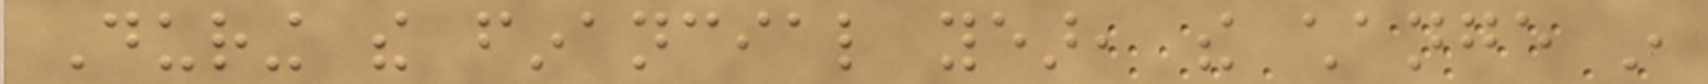During the financial year, the change in
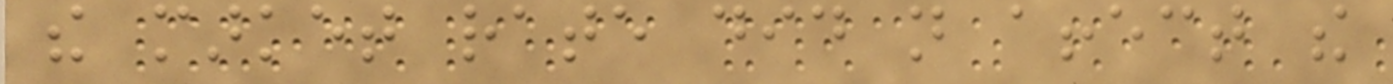the market rate did not affect the
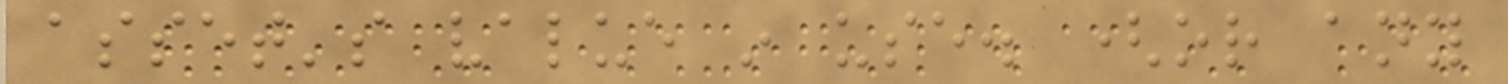asset's value in use. (or any
